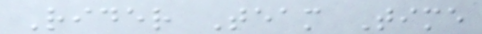Rider Team Time
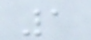1
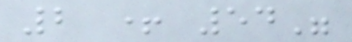2 + 54"
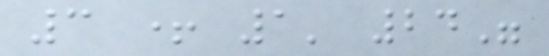3 + 1' 24"
